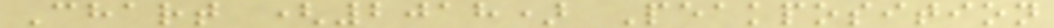Chart (2018) Peakposition
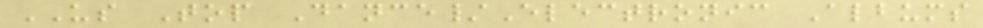US Top Dance/Electronic Albums
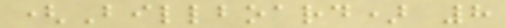(Billboard) 8
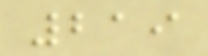219
